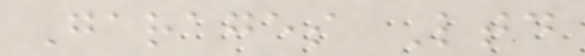Garages Ltd
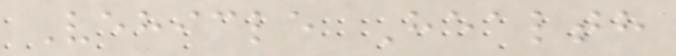Vehicle Health
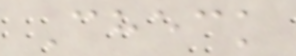Check
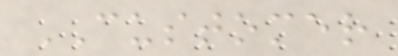CUSTOMER
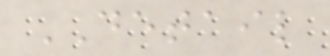DETAIL
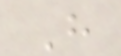H
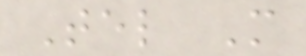Tel M
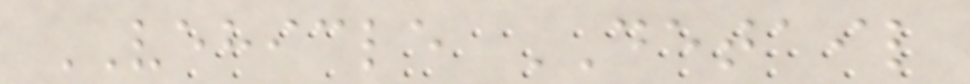VEHICLE DETAIL
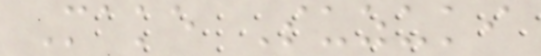Make Suzuki
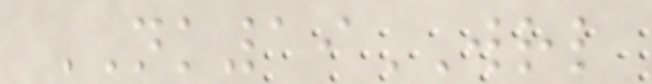NK19WRL
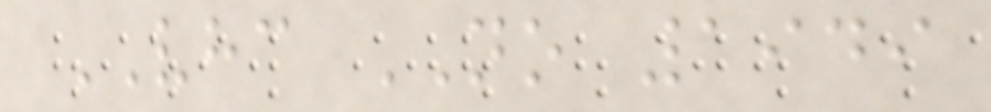VHC NO 1949
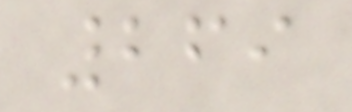269
